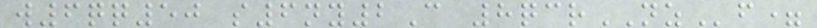w6qq50 s6ny2C 8qcrNZf=
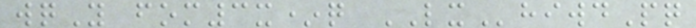wqY fom3x*q LXhiwdPq
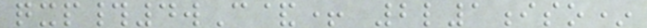qxp#4wC&+ 2l1iso*
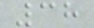38
